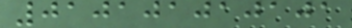010101010101
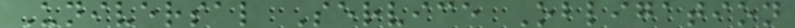Universal Service Obligation
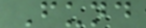Fund
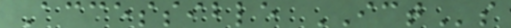Accessible ICTs
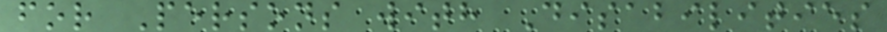for Persons with Disabilities
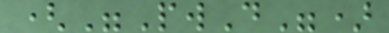("PwD")
